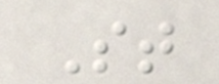St
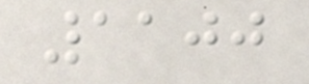1100
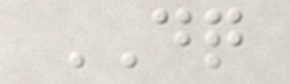DQ
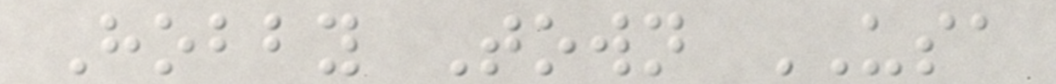Hobby Town USA
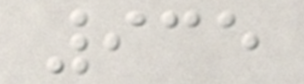935
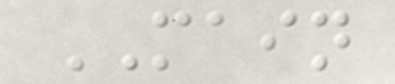MAIN
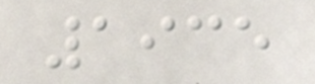1935
